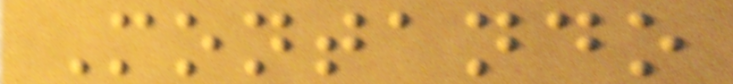Montando
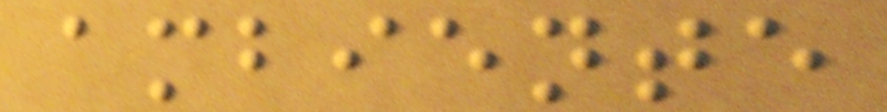ambiente
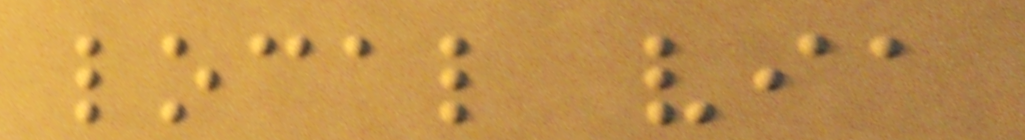local via
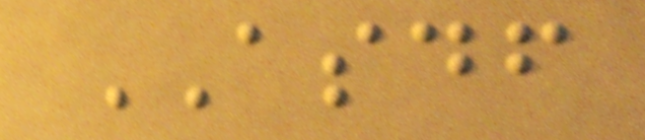ASDF
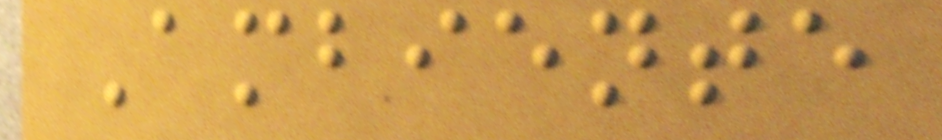Ambiente
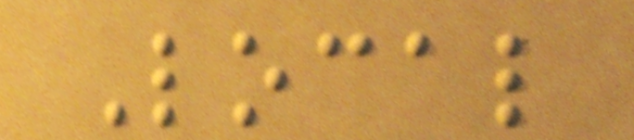Local
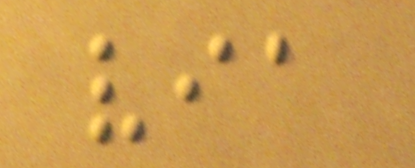via
